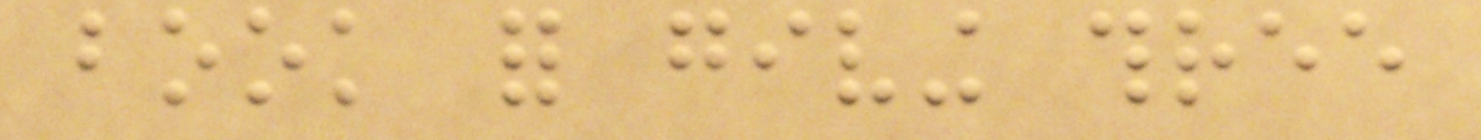book for giving three
